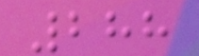288
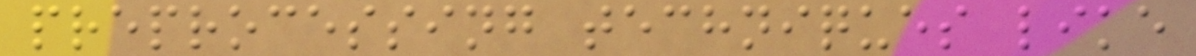preprocessing techniques like
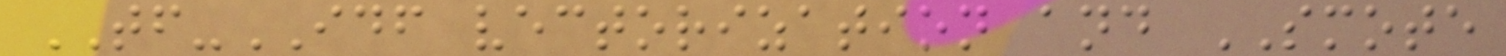TF-IDF vectorization and SMOTE
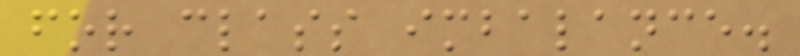for class imbalance.
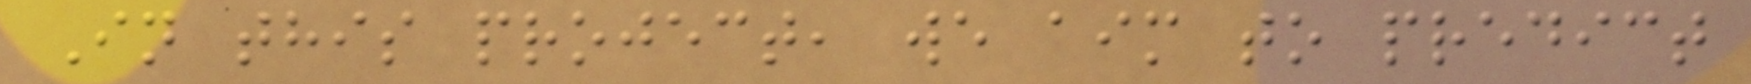In this project, we aim to predict
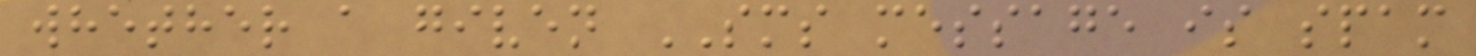whether a given SMS message is spam
